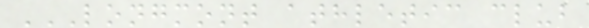LONGMONT ATHLETIC CLUB
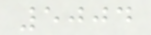5004
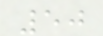50
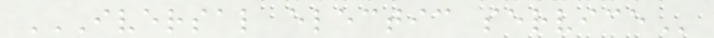IVERSAL ELECTIC SERVICE
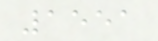1551
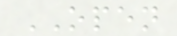OPEN
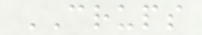CRUPS
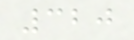320
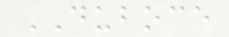DUBOCE
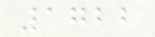1722
